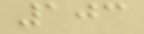103
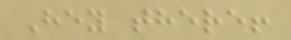Hey there!
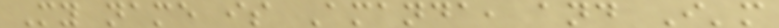My name is Amanda, and I'm
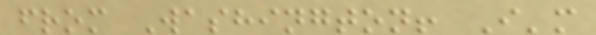from Washington! I'm
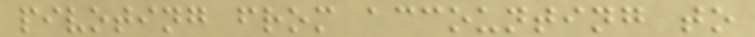pivoting from accounting to
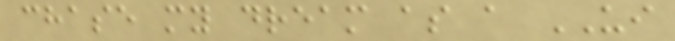chase my dream as a UI
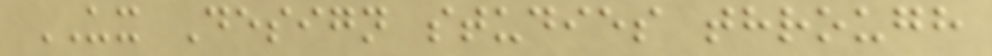UX Design studies through
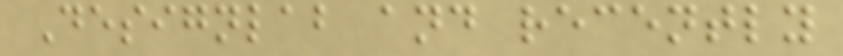Designlab and recently
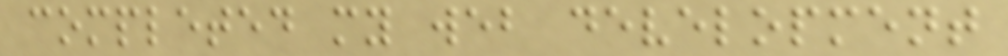completed my web development
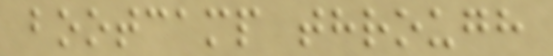bootcamp through
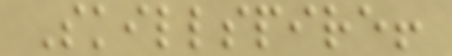Skillspire!
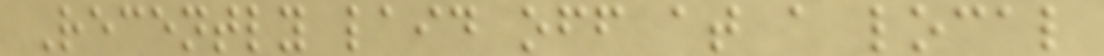Recently laid off at a local
